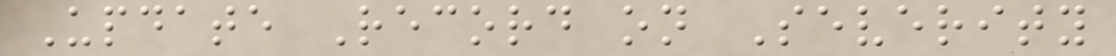Update Record on Severity
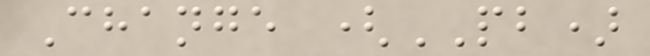Change (PB)
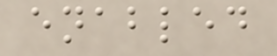enabled
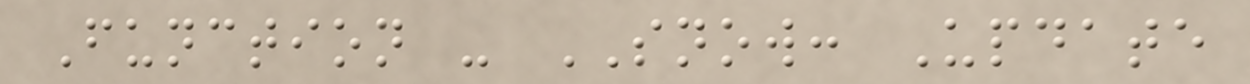Function - SNOW: Update
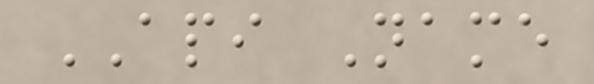API Name
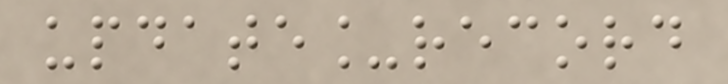update_record
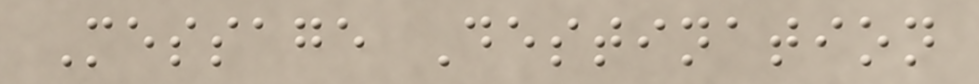Message Destination
